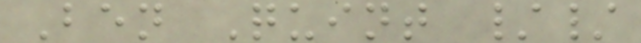Ben Quint //
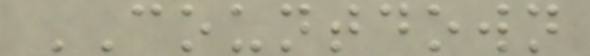COUNTDOWN
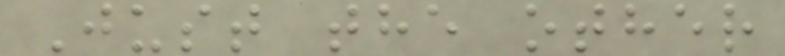Just the other
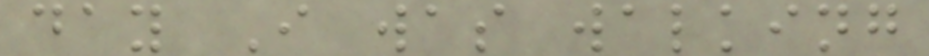day I was walking
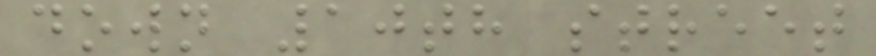down 10th street
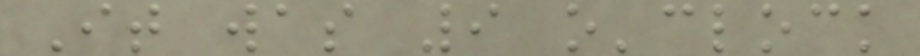It was 9 o'clock
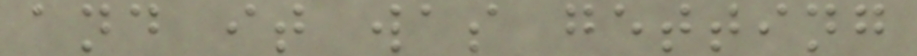and it was getting
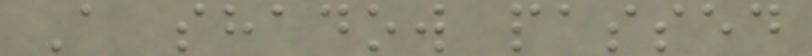A shadow passed
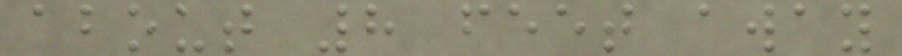about 8 feet away
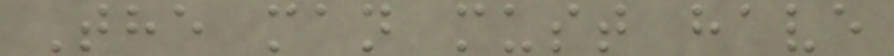The man must have
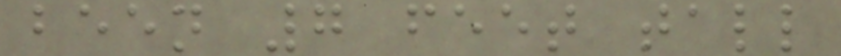been 7 feet tall
